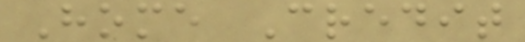Home Credit
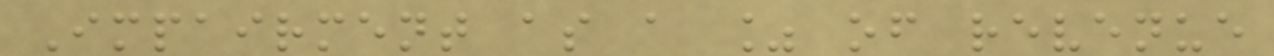Impairment as a % of revenue
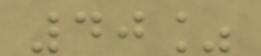40%
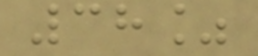38%
